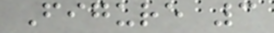Figure 3
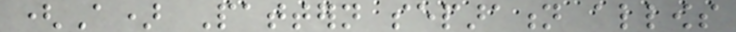(A) Pattern separation allows
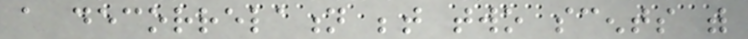a decorrelation between two scents with
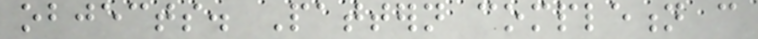objects. Pattern completion can
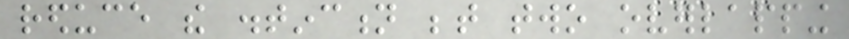reduce the distinction between two overlapping
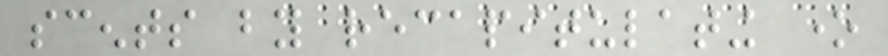scents by recapitulating one
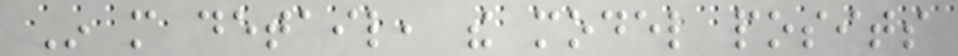In more detail, the model posits
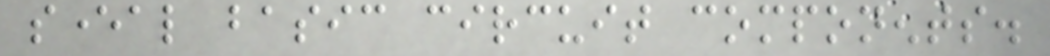several basic circuit components.
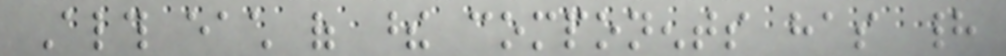Although each of these components has had
